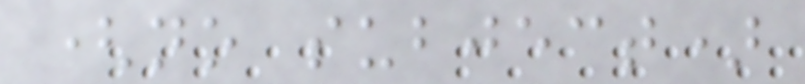(no subject)
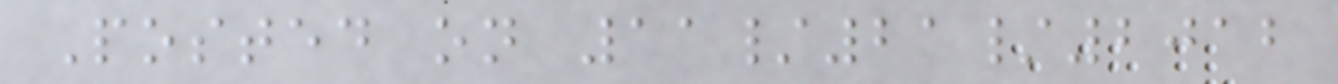Posted on 11/21/2012
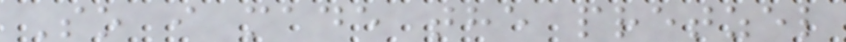So i made the pretzel
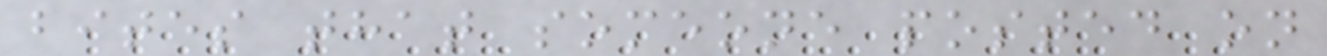bites that someone posted on
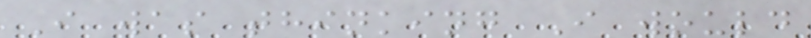I was thinking I would
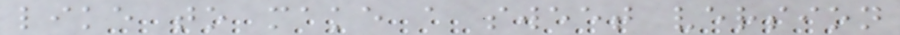like to make a sweet version
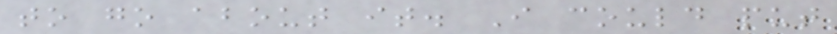to go about it. I could put
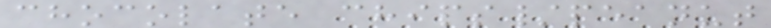chocolate chips/peanut
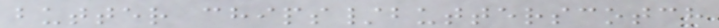butter chips/butterscotch
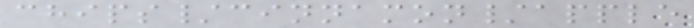chips/cinnamon/apple
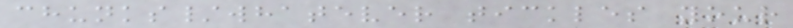chunks/whatever tickles your
